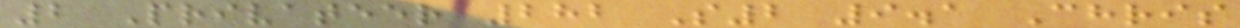2 Privateer 282 S2 9.1 Chris
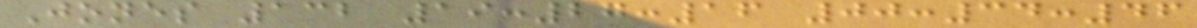Jones 132 19:27:16 00:34:46
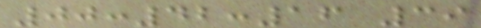00:42:16 39
